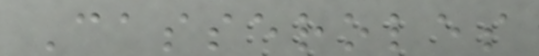Casseroles
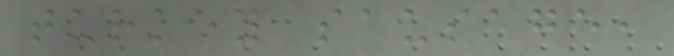turkey sausage,
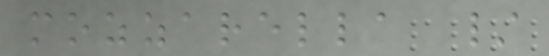mozzarella /
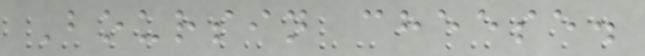Boursin cheese.
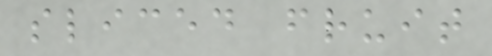sliced fruit
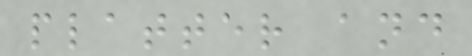platter and
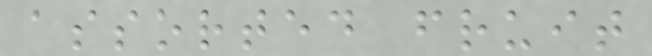assorted fruit
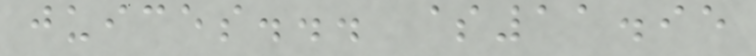juices... $11.95
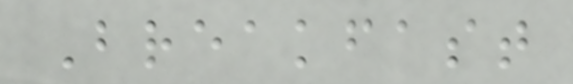Breakfast
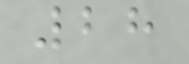28
